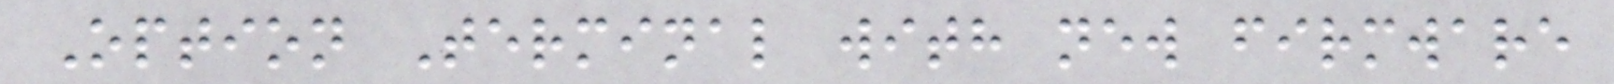Option Terminal with new firmware
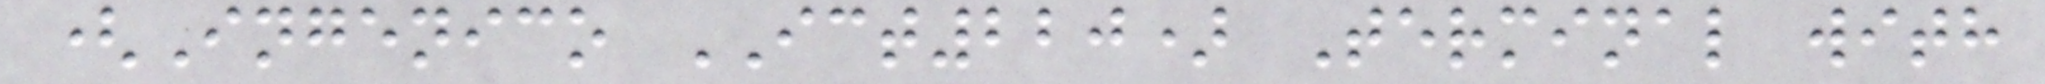(Ingenico ICT220) Terminal with
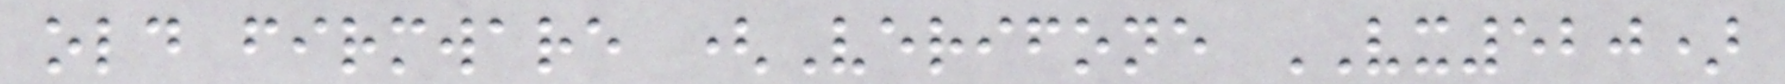old firmware (Verifone VX520)
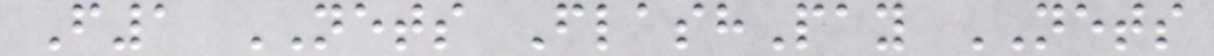F1 NETS FlashPay NETS
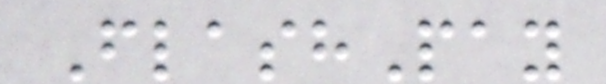FlashPay
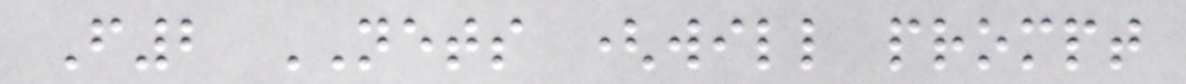F2 NETS (will prompt
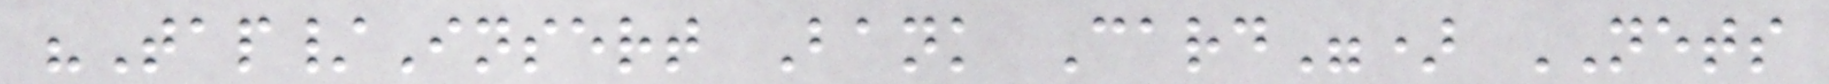"Tap/Insert Bank Card") NETS
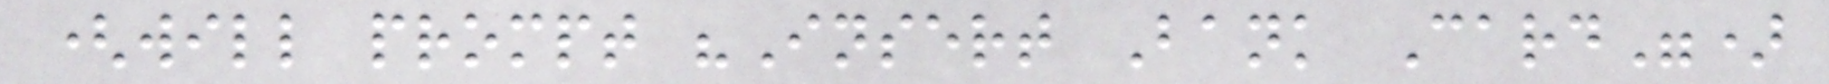(will prompt "Insert Bank Card")
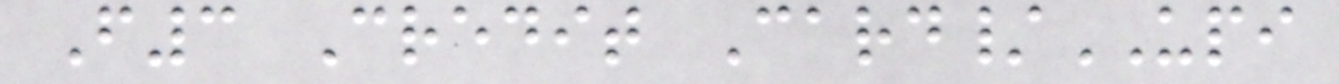F3 Credit Card/UPI
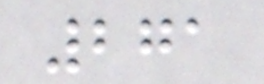271
